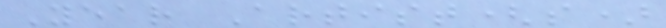Year Artist(s)
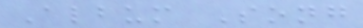Album Song
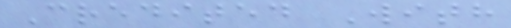Credited With
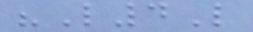"L4L
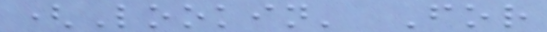(Lookin' For
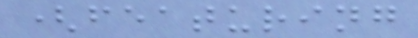(featuring
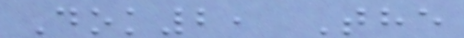Dok2, The
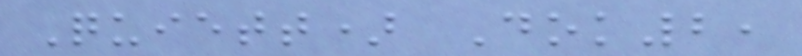Quiett) Dok2,
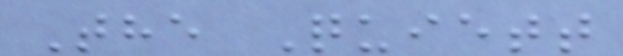The Quiett
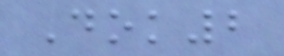Dok2
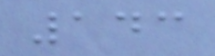143
